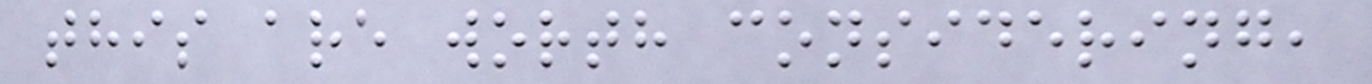this are worth considering,
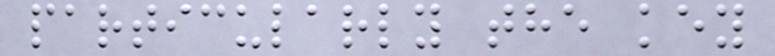particularly the key
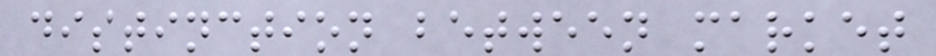distinction between market
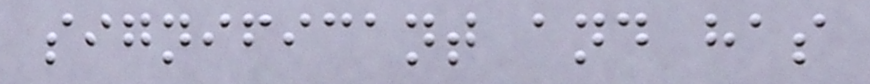significant and has
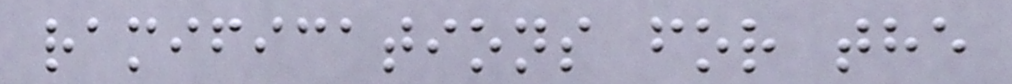ramifications for the
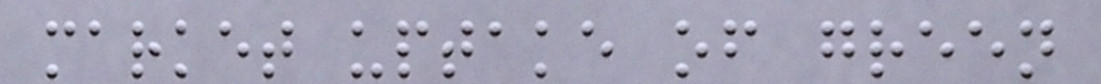market uptake of green
